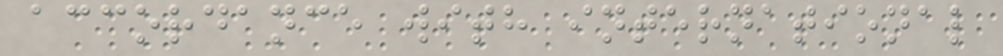accordance with international
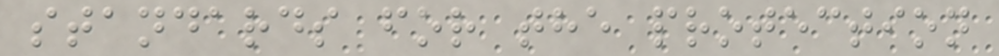standards for the protection
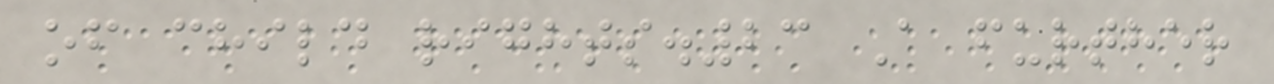of child rights.23 A further
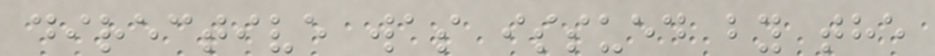directive was issued by the
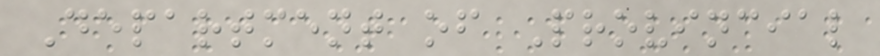Department of Provincial
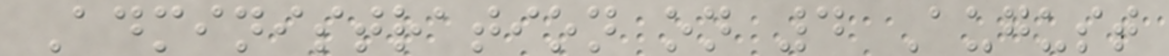Administration on 4 August
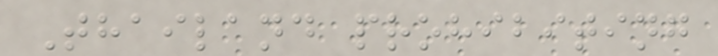Thailand prohibiting
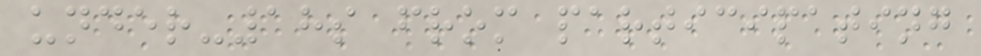under-18s from participating
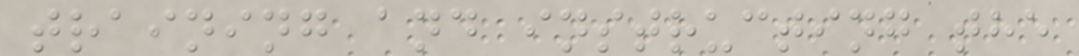training and instructing the
